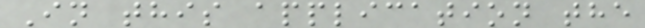In this application the
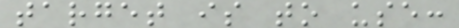target is to use:
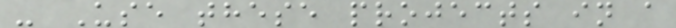- Use these projects in a
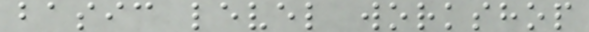basic level workshop
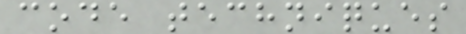code techniques
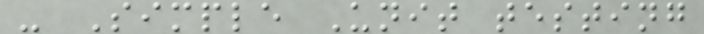- Simple Unit testing
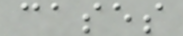cases
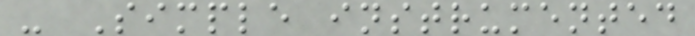- Simple instrumented
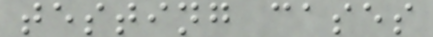testing cases
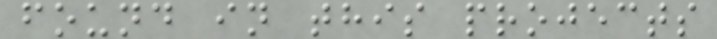found in this projects
